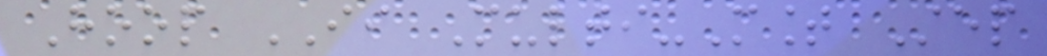Hoop II Multi-Mount Step
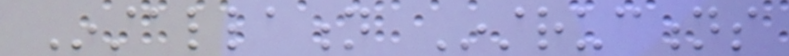Installation Instructions
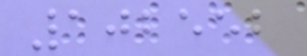102552
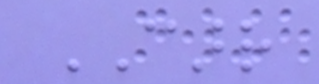CARR
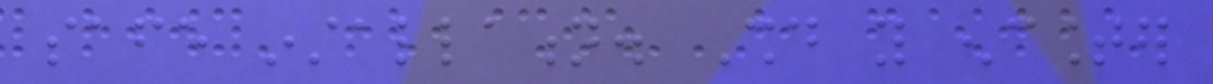safe installation. Should you encounter
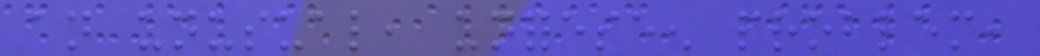an unusual, unforeseen problem,
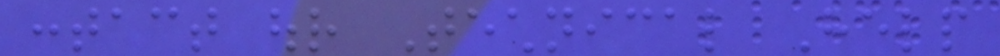contact our Technical Help
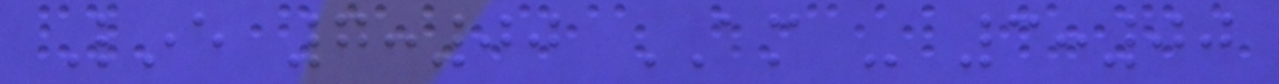Line 7:00 AM - 3:00
